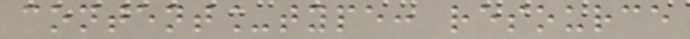content_type: resource
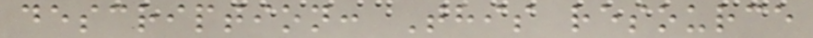description: This resource
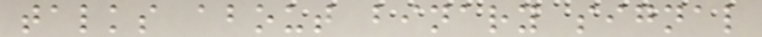talks about binary signal
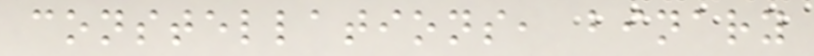constellations, binary
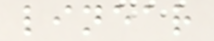linear
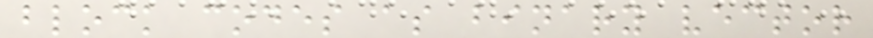block codes as binary vector
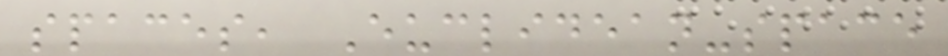spaces, Euclidean-space
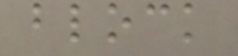block
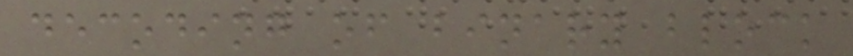decoding of binary block
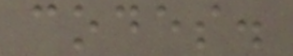codes.
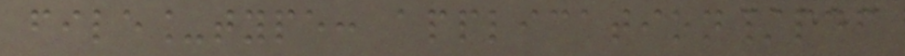file_type: application/pdf
